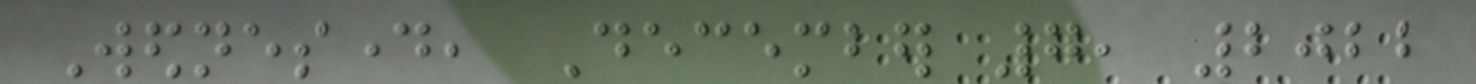Wednesday, December 7, 2022
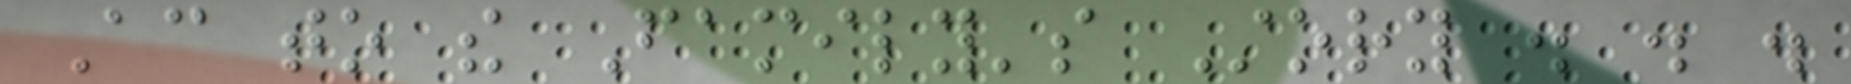According to the Family's Story . . .
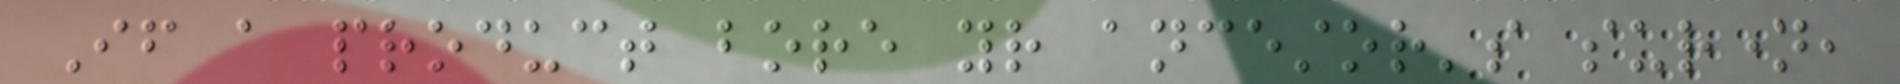If a product bore your ancestor's surname,
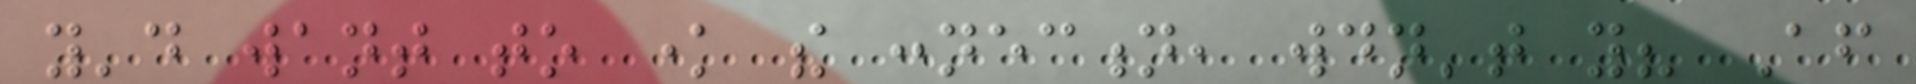you'd want to know the connection, wouldn't you? After
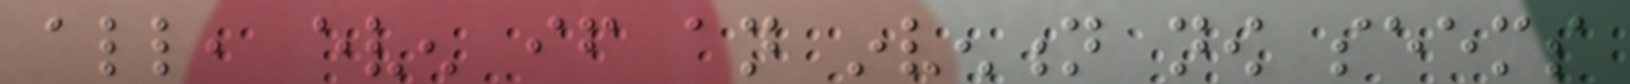all, even if an invention now seems
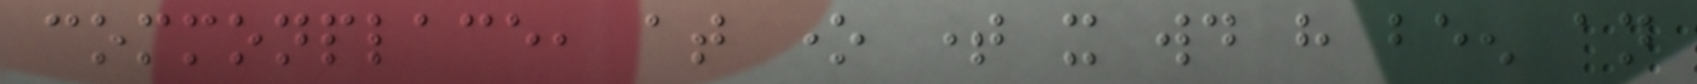commonplace, at one time it would have been an
